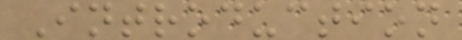Introduction
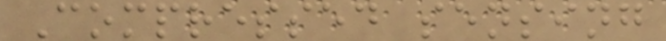Compressed sensing
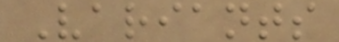Variants
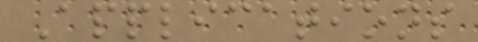Applications
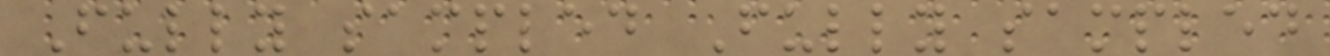Fully sampled Fully sampled
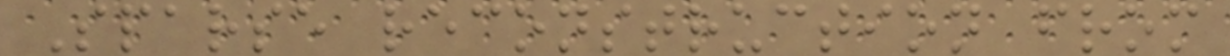Sparse reconstruction from
